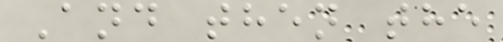And then the
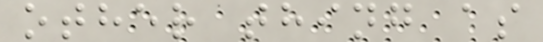other thing as
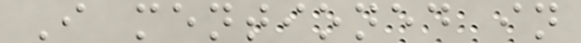I mentioned in
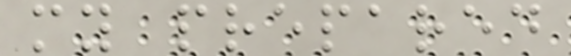my prepared
